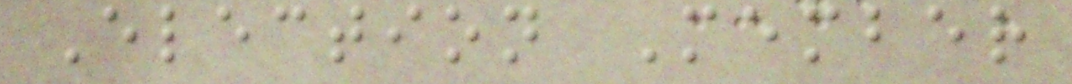Election Member
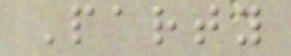Party
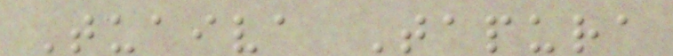Tuaiva Tapura
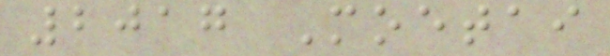2017 Moetai
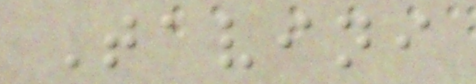Tavini
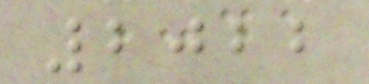2022
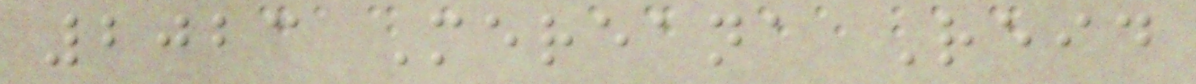2023 Mereana Reid
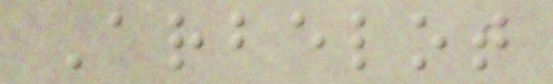Arbelot
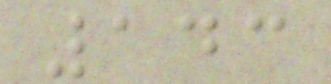143
